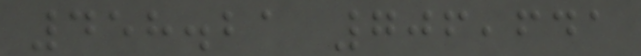458.21 706,641
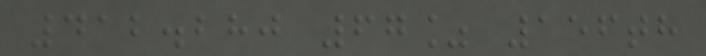412.280 67% 156th
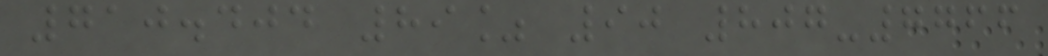710.404 89% 90 807-7766
